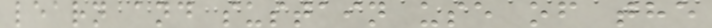learn and sustain use of the
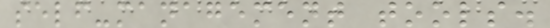self-management tools.
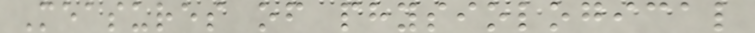Measures of physiological
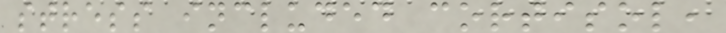stress included cortisol,
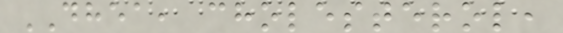DHEA, cholesterol,
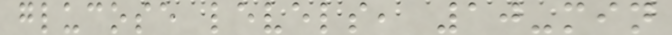glucose levels, 10-min
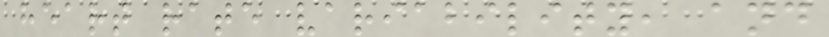heart rate variability, and
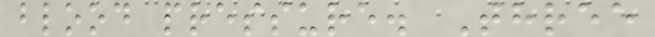blood pressure. Three
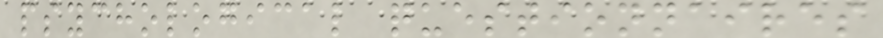psychological questionnaires
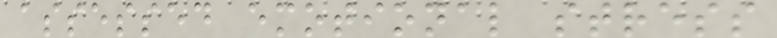assessed emotional stress
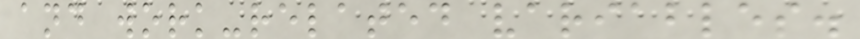and work-related variables.
